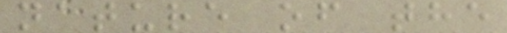nature of the
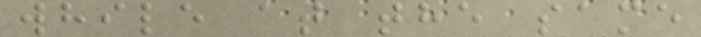while at the same
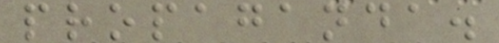propaganda.
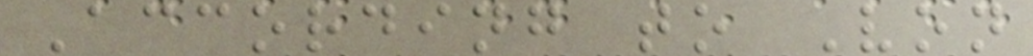According to Von
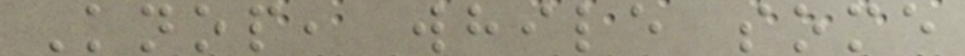Knop, while some
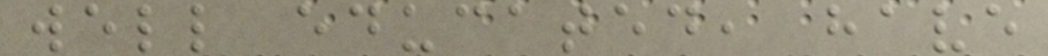well educated, have
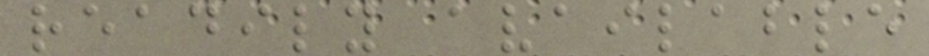readily available
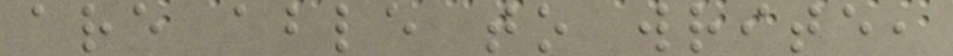are able to write,
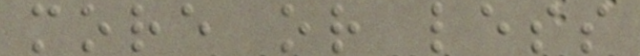more or less
